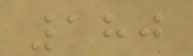180
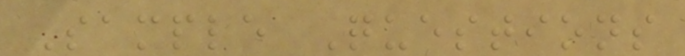Sample Questions
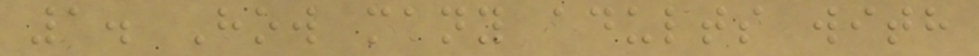1. How many adults with
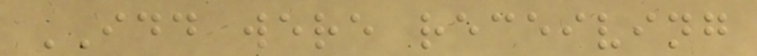IDD were receiving
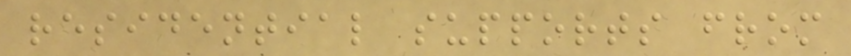residential supports from
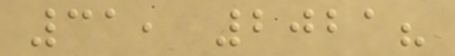31, 2021?
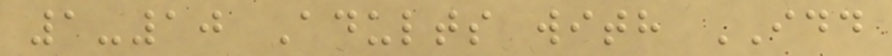1-10 Adults with IDD
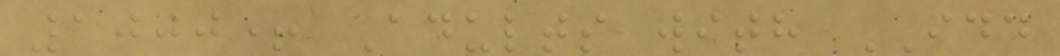1000+ Adults with IDD
